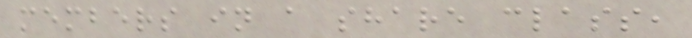members in a share class,
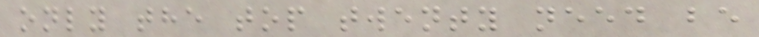only the top twenty need be
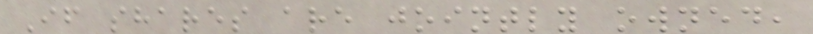If shares are jointly owned,
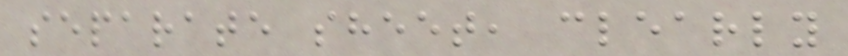separate sheet, clearly
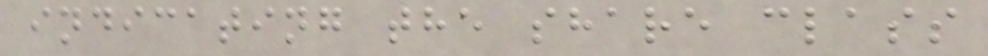indicating the share class
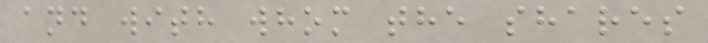and with whom the shares
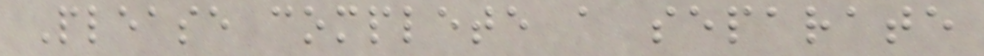Please complete a separate
